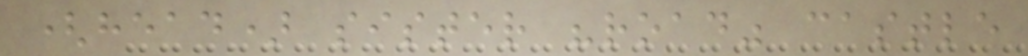(head) sister "road" castle
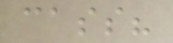cass?
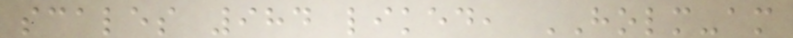scales 984 liked, HOLM-am
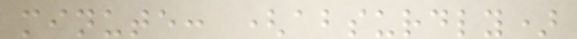minute: (absurdly)
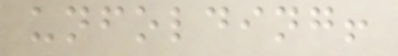unfolding!
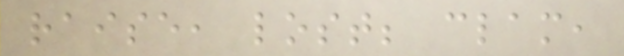raise, lost; clam,
